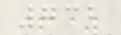732
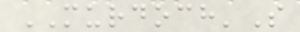MURDOCH'S
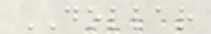DOLLAR
